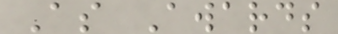As Awards
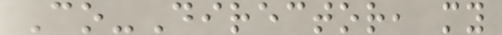Co-Director, my
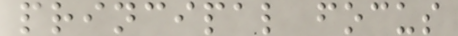principal focus
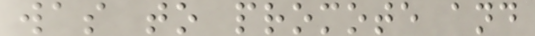was to promote and
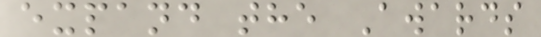expand the Awards
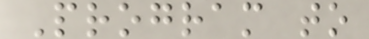Program to
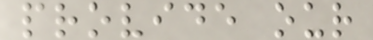provide our
